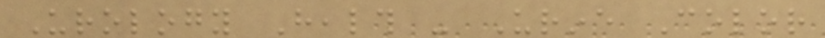Urology Health - Urine Color
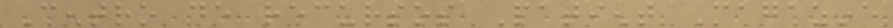Centro de recursos Patient Magazine
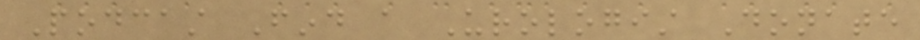Podcast Find a Urologist Donate
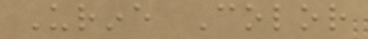Urine Color
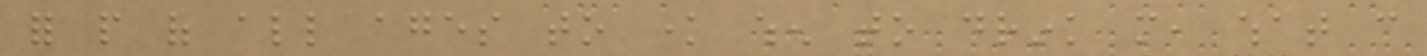for people of all ages to know when to drink more, what can
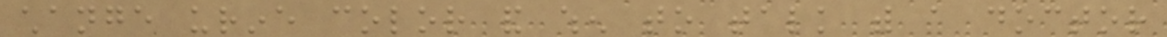change urine color and when to talk with a doctor
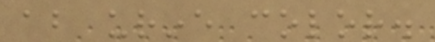about urine color.
